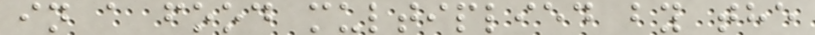in a food multiplied by the
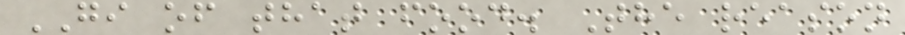GI of that food. The reason
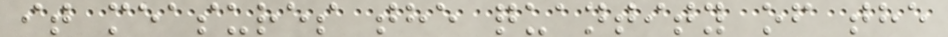it measures the quantity of the
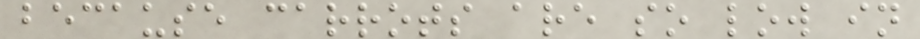because carrots are so low in
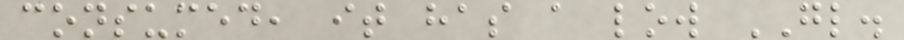consumed, it has a low GL.
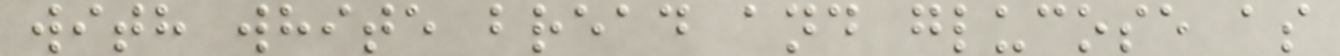with white bread and glucose as
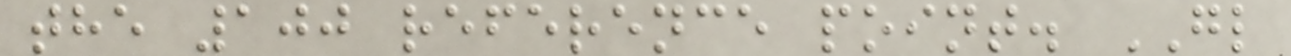the 100 reference point. GL
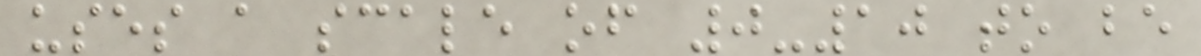uses a scale of 0-10 to be
